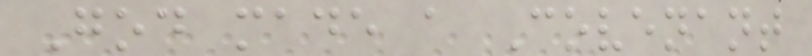God made a Covenant
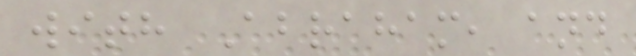with Abraham, and
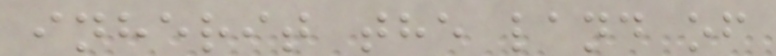inherit the land of
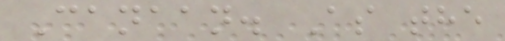Canaan. As the
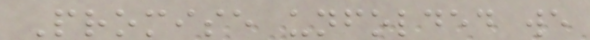Promise unfolded we
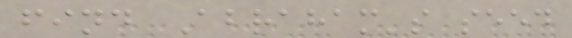find Abraham's seed
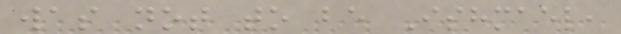was not to be Ishmael,
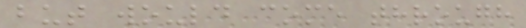but would come through
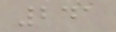241
